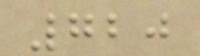720
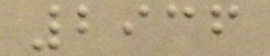2936
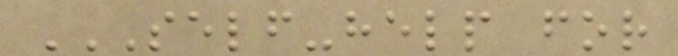SELF-HELP FOR
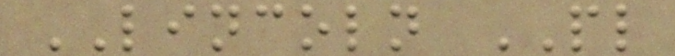LINCOLN PL
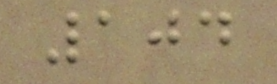104
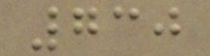730
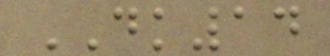DK14
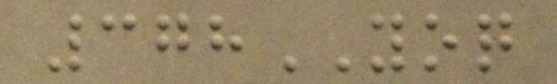378YOQ
